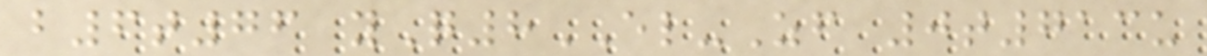b6t76 yQ8EL-Zf 0t713u
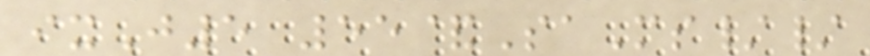ixJ5 55&SaMs//
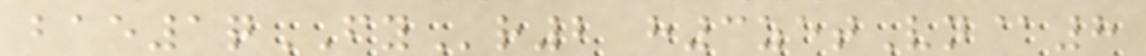bae1qFYr2 h3zetVn@8
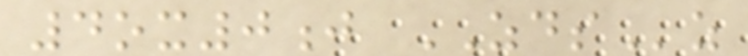4ox0j ZDSz
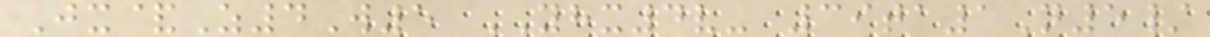Jx&Z4W5 YHX4v- 39ta1N5/
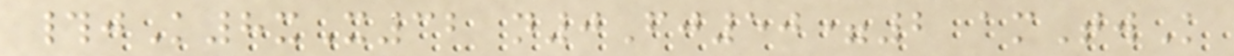#jK8xX32 n0Fj50=2 amTwK
